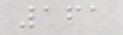161
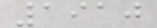1910
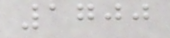1700
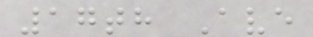17th Ave
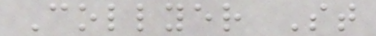Collyer St
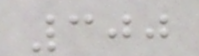300
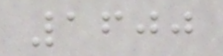1600
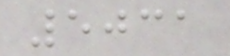5031
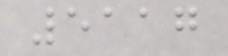5117
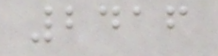2416
